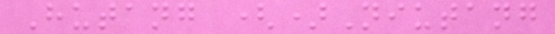Hutang ()Niutang
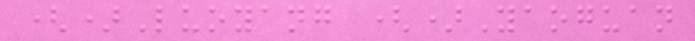()Luoyang ()Yaoguan
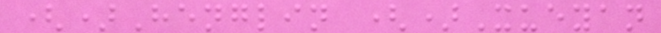()Henglin ()Xueyan
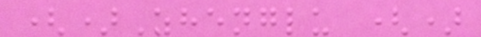()Zhenglu ()
